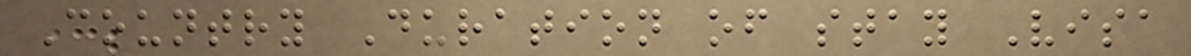Country Duration of stay Visa
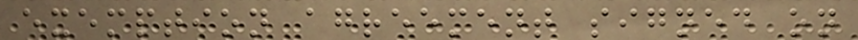exemption agreement signed on
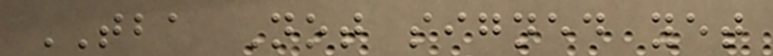TBA Not signed yet
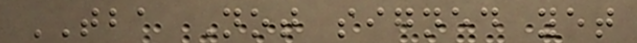TBA Not signed yet
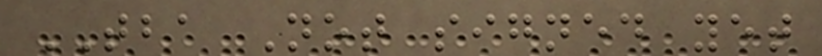TBA Not signed yet
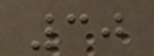30
